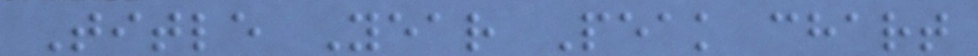Title Year Peak chart
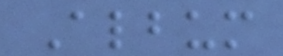Album
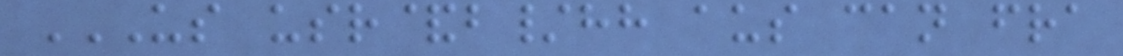US USR&B/HH AUS CAN FRA
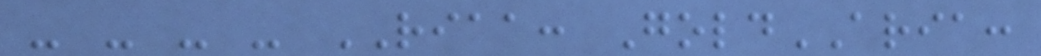- - - - RIAA: GoldARIA:
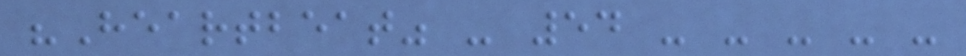"Heartbeat" - 54 - - - - -
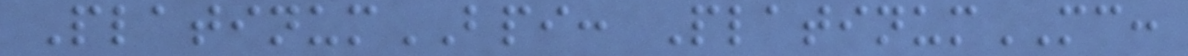PlatinumBPI: PlatinumMC:
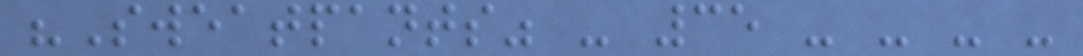"Sweatpants" - 35 - - - -
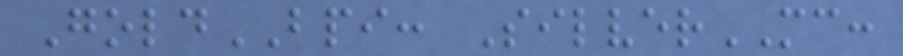GoldBPI: SilverMC:
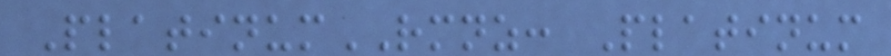PlatinumRMNZ: Platinum
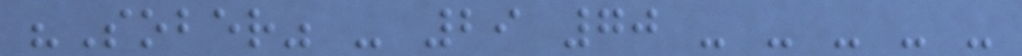"Sober" - 29 70 - - - - -
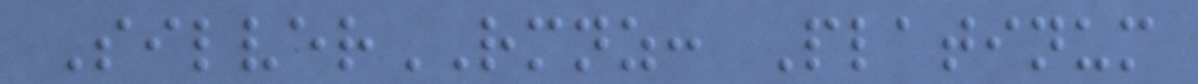SilverRMNZ: Platinum
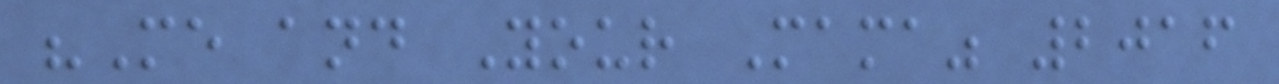"Me and Your Mama" 2016
